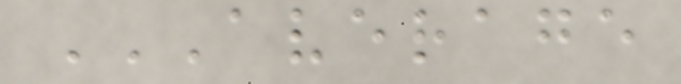AVERAGE
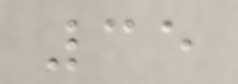35
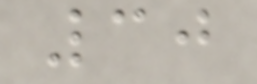30
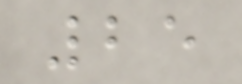25
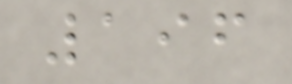196
